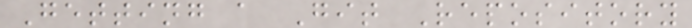Getting a Git Repository
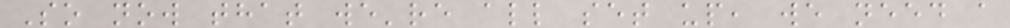So now that we're all set up, we need a
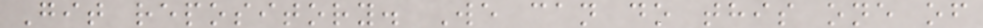Git repository. We can do this one of
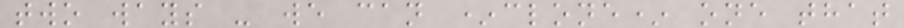two ways - we can *clone* one that
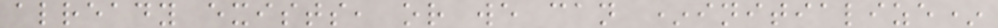already exists, or we can *initialize*
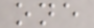one
